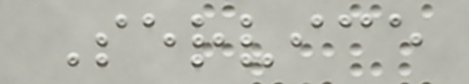Service
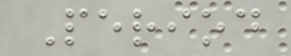Period
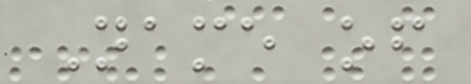Name of
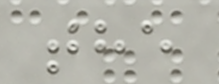the
